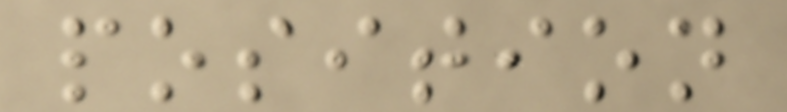position
